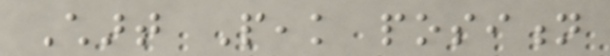Chart Peak position
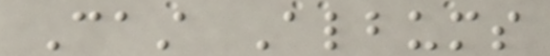Cast Albums
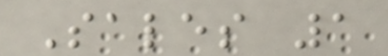Sales 1
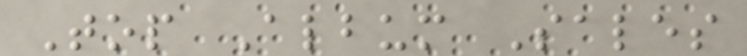Top Album Sales
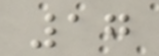17
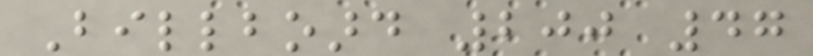Billboard 200 47
